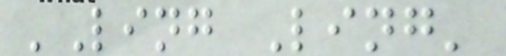'Ling Ling'
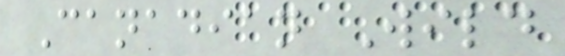Canadian Wild
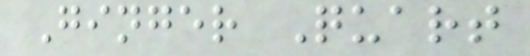Ginger Quart
